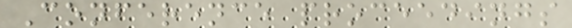Conference proceedings
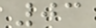03
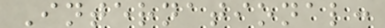International:
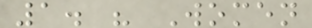1. " Women
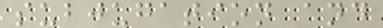subjugation and
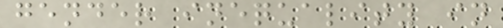gender inequality in
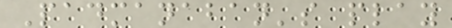Padmanaban's play
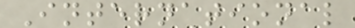International
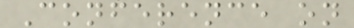Conference on
